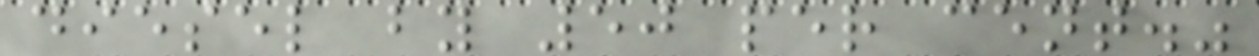diesel by 50 per cent."
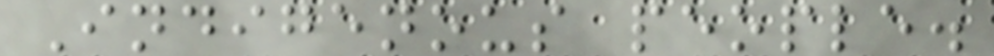Indigenous people.
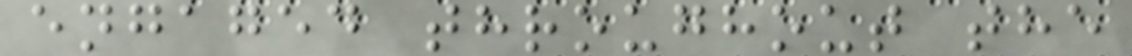engaged throughout the
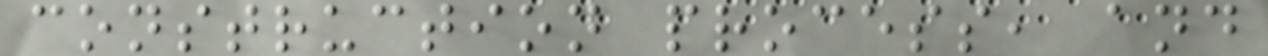construction process, and
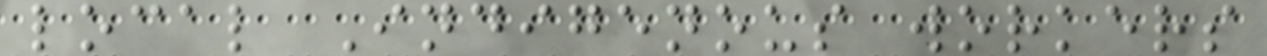local Indigenous workers
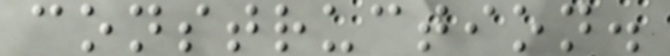construction.
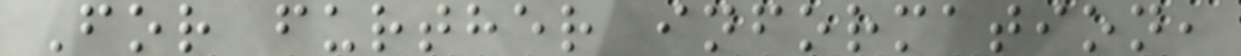For further information,
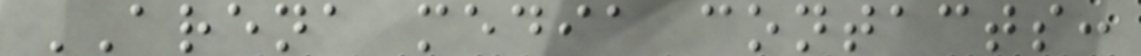ARENA media contacts:
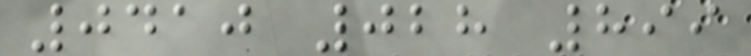0410 028 899
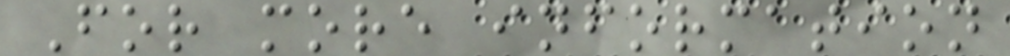For more information
